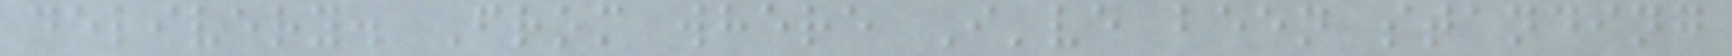delivery. From where I've been standing
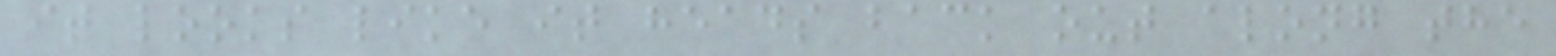it looks like it heads back out along the
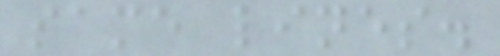same lines.
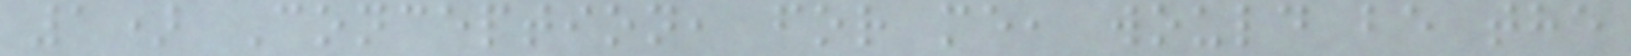1) Conception, for me, would be the
